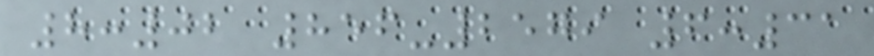8:02 856-2579 6:31
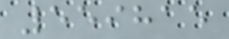559815
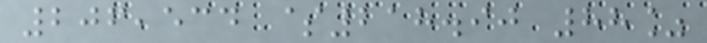206,534 $218.90 88%
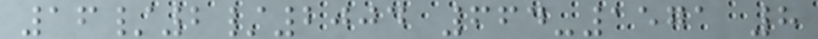16/2/2004 664-1571 8
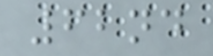62nd
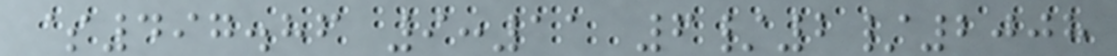$497.86 9:11 6/2/2008
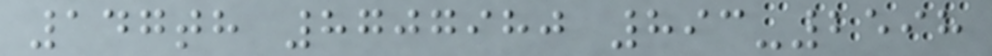147th 8707980 893-2598
